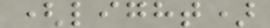(light)
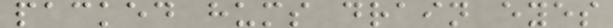packed hums drain eyes
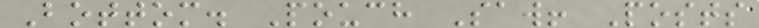Bottom. Pouch Saw! Posts
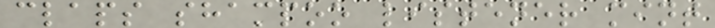claps shampoo listener mint
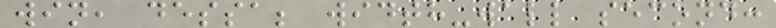win, dessa; width-wall second:
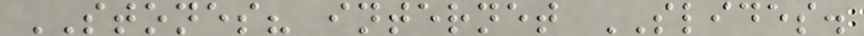STONES? internet SLIDES.
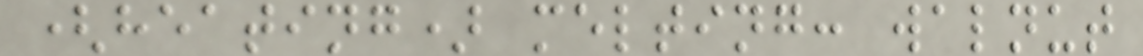(heating) melting: walnut
